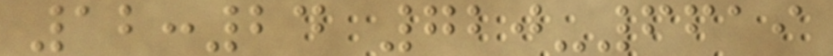12:24 720-6619
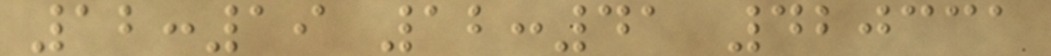12:19 12:41 420331
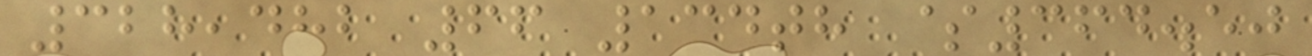328,482 66 134th $364.50
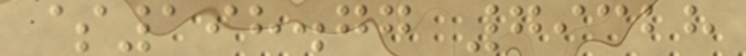$198.77 79328
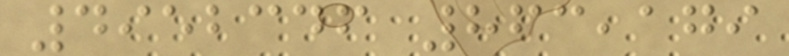4952346 863,179
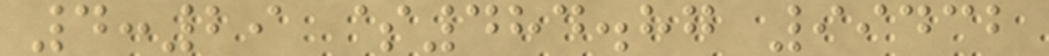4:29 $484.87 99432
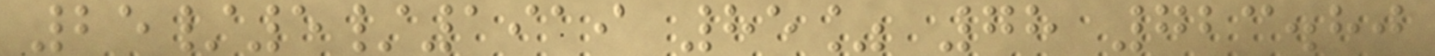25/5/1919 85% 78 723.80
